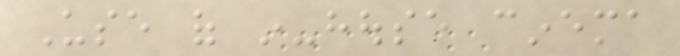Use of in-house cinema
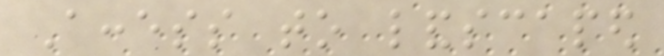Access to landscaped
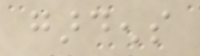gardens
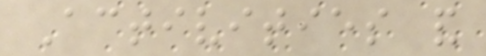Activities and
